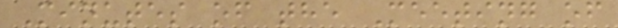Minutes of the Meeting of
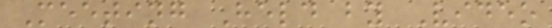Meeting Held by Video
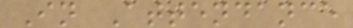In Attendance
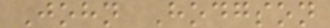John Hodgson
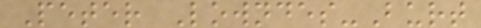Peter Lowndes-Burt
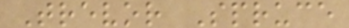Trevor Spruce
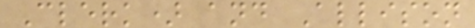Clerk) and Allison
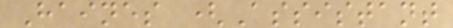Haines (Assistant
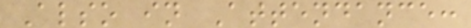Also in Attendance:
